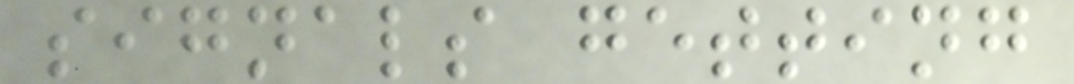signals getting
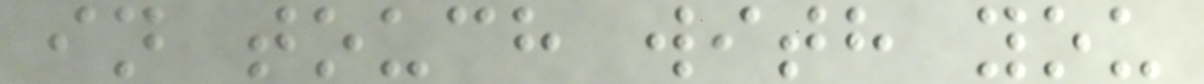in touch with you
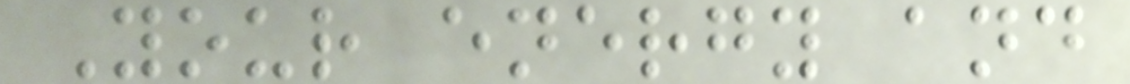Your energy and
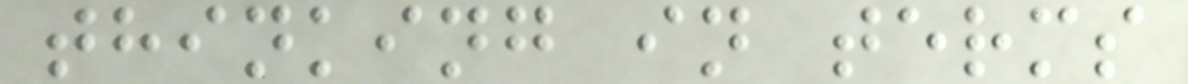thinking in terms
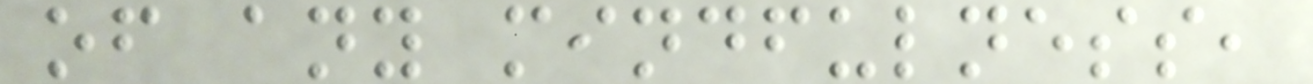of any mindfulness,
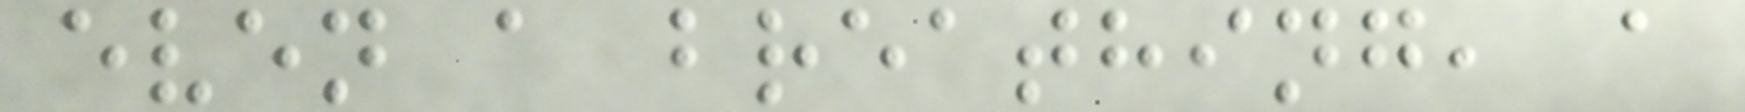even a breathing, a
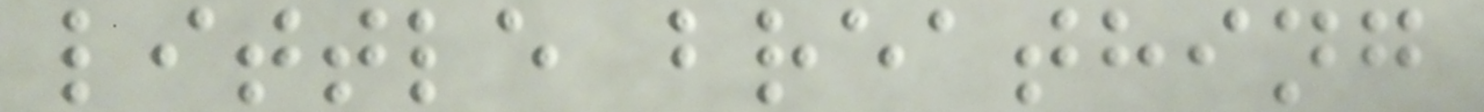little breathing
